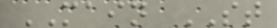MAIN ST
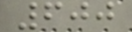600
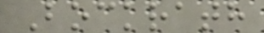Bockrath
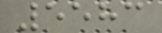5583
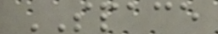SPACE
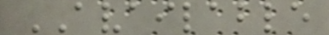AVAILABLE
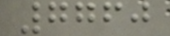7760
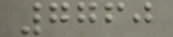7760
